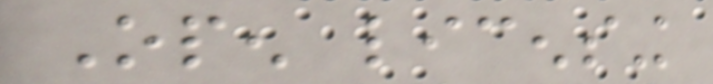Open licensing
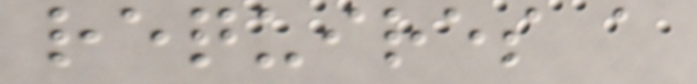requires a
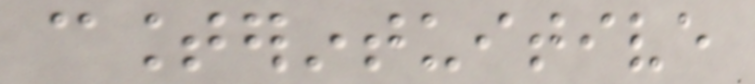counterintuitive
